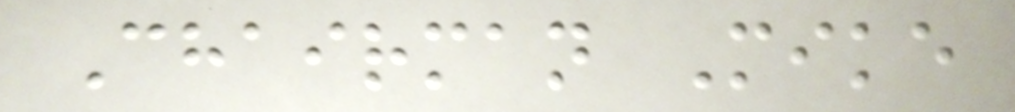Chairman Mike
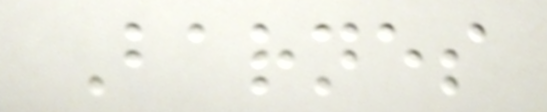Barnes
